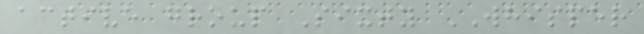active group Sixty WHISPER
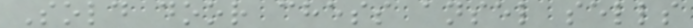Sold door chess ansel sells
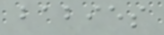babies
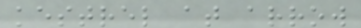kestrel at arrow
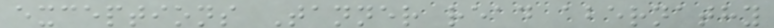exceptions Tanner read abernathy
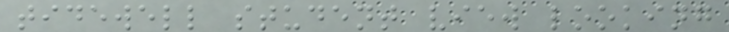tidewell student view looking
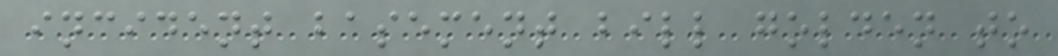incident basement bill golden to
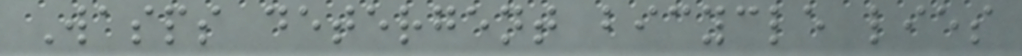Wasps detergent bicycle lies
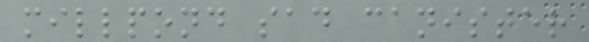millpond sad canister
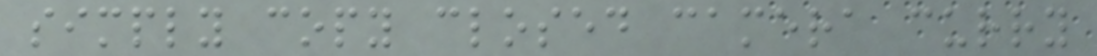simply copy closed camera curry
